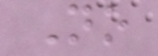No
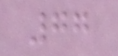77
